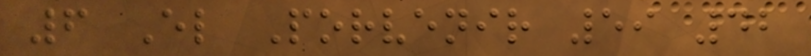6 El Porvenir 59 42
